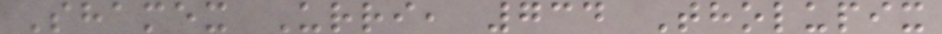Shamex Urri, 734 Tholupix
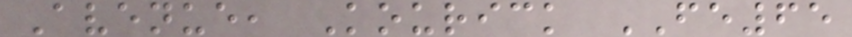Avenue, Kourick FE65
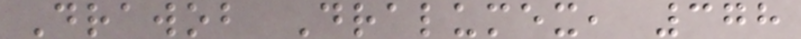Drawob Dralumex, 378
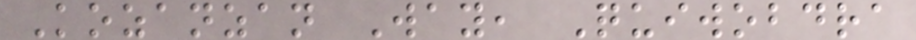Kozanzan Way, Quiwobdra
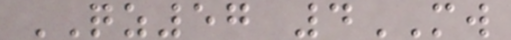QZ57 4MW
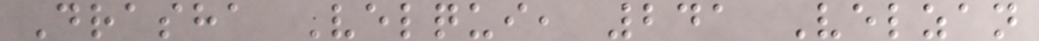Drasha Velqui, 241 Velzan
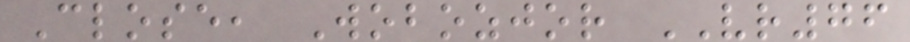Close, Wobozjor VR76
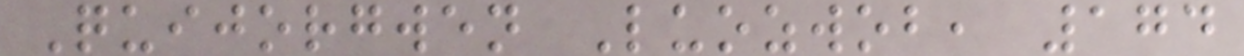Quijorgwen Luozwob, 174
